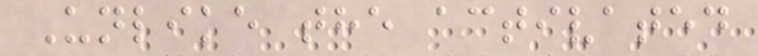Unlike the activated
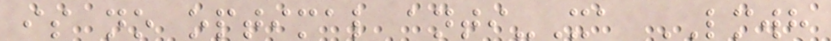is no optimal anti-Xa LMWH
